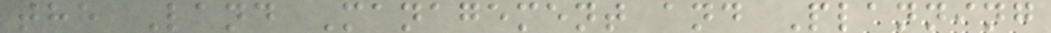the Land Management and Planning
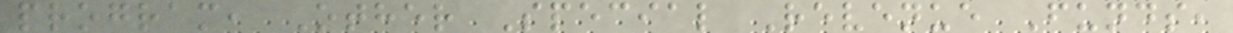program, Other Special Revenue Funds,
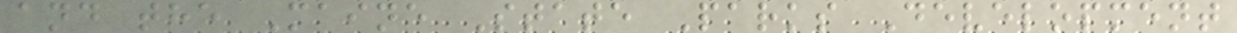and the Maine State Parks Development
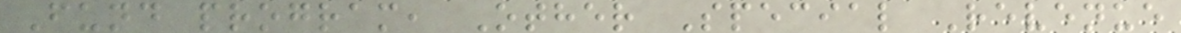Fund program, Other Special Revenue
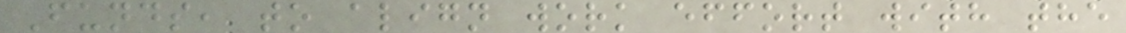Funds, to align work effort with the
